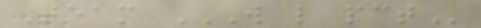Team W L PCT
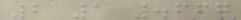2 1 .667
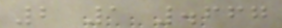2 1 .667
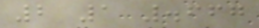2 1 .667
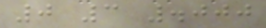0 3 .000
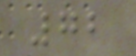72
